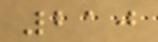210
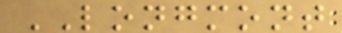LONGMONT
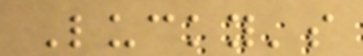Lucky's
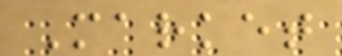Market
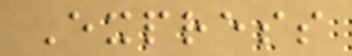Express
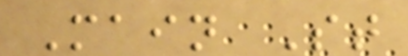Main St
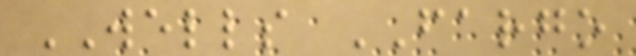WELLS FARGO
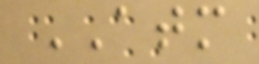ATM
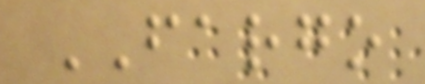FARGO
